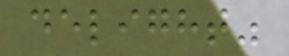delight"
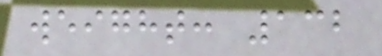weight: 132
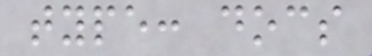type: docs
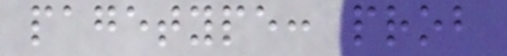pagetype: prob
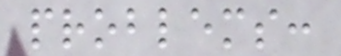problems:
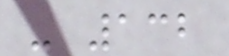- 132
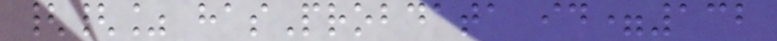{{% hasProbdata id=132
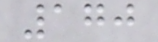170
